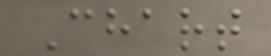Chart
